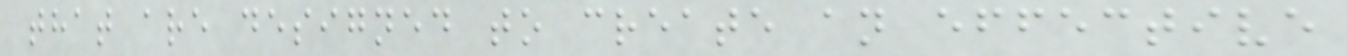that are designed to create an effective
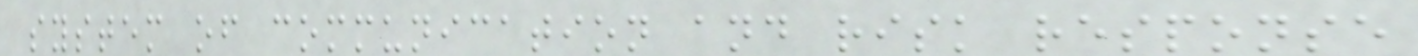system of communication and risk response
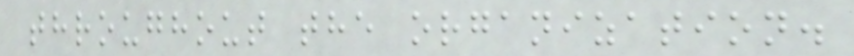throughout the organization.
